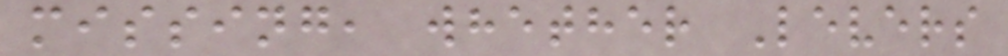missing, whether Levers
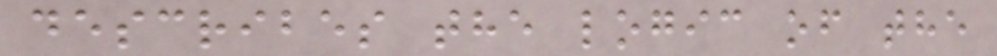describes the logic of the
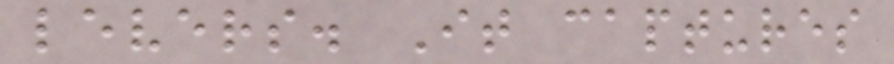levers. It captures
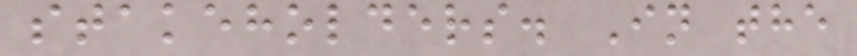stakeholders. In the
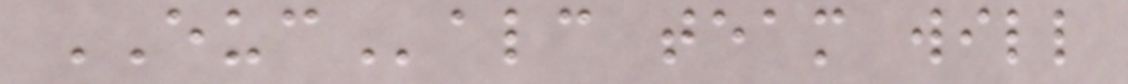EUCalc team will
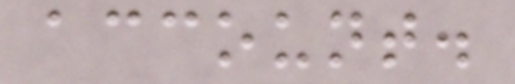account.
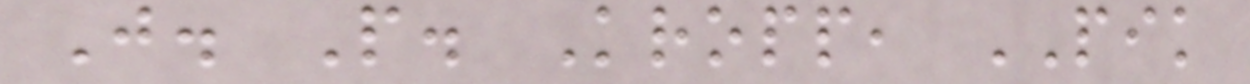J. P. Kropp, PIK
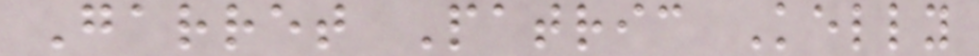Garret Patric Kelly
